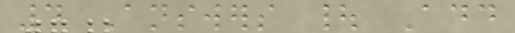4 Answers | Add
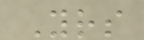Yours
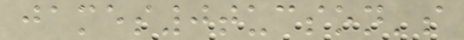james0tucson's
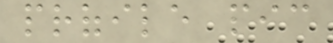profile pic
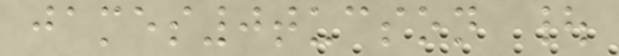james0tucson |
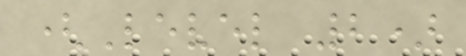(Level 2)
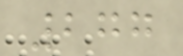277
